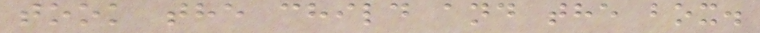took the child and the box.
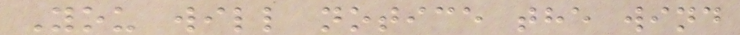You will notice the wind
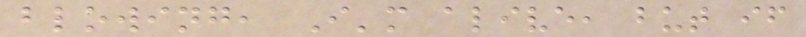blowing, I'm alive, but if
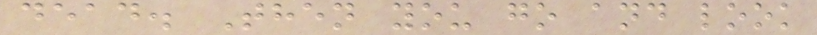dead. Then you go and look
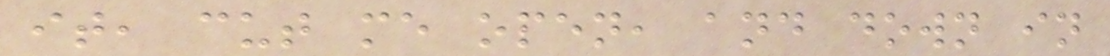it, cut me open, and down in
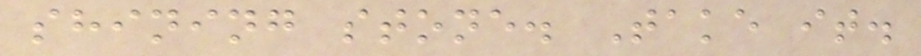shining stone. Take it.
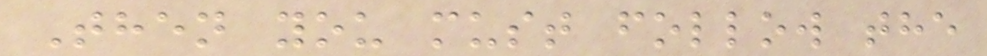Then you must follow the
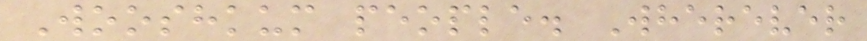Wooshkum people. Wherever
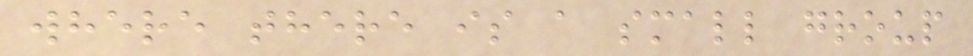where there is a small group
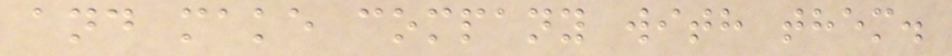and make company with them.
